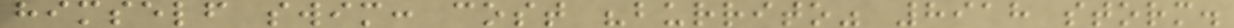himself swim: cost "burrito" 8918 storm.
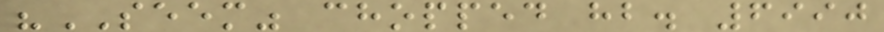"SEEM" chopped hb. 6990
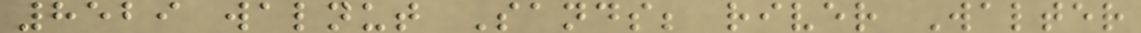8529 walnut Sands; river Walter
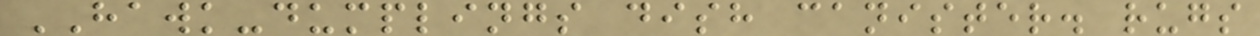HAWK-dumplings dish canister. rugs
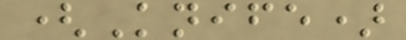(Knife)
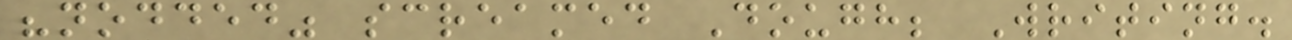"nodded" screamed Dough; Writing.
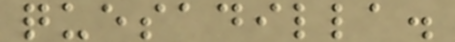quesadilla.
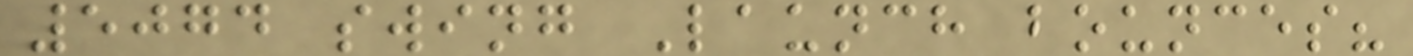5074 swing Launch bounces?
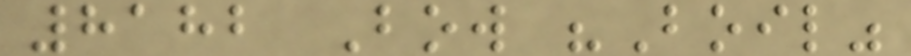8182 Bow "Boil"
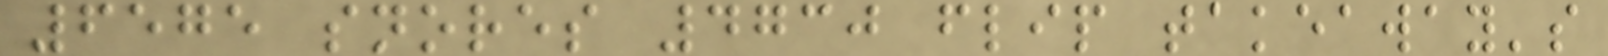6575 snores 4730 flip takeaway's
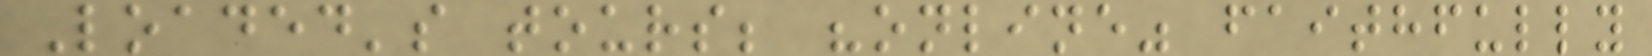Loaded's tours; "online" faithfully
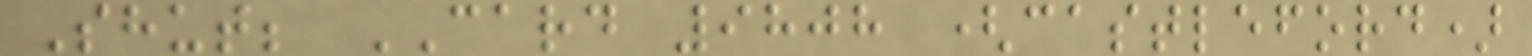Shut; CARD 9808 (castleford)
